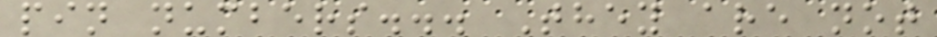pin numbers... They are not
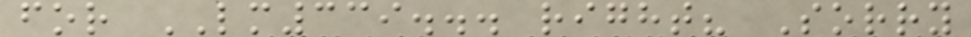for LM339... right? Sorry
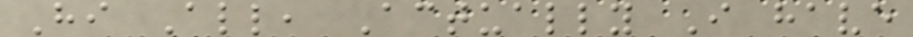Hi All, Actually I have
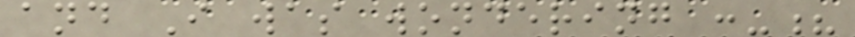and I was wondering :-?
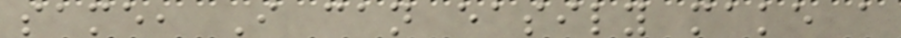same, I can easily make a
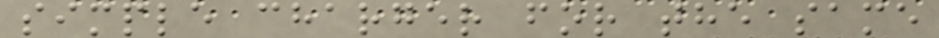simple charger for the same
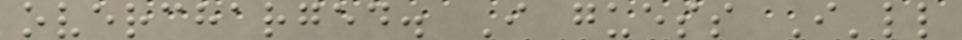overcharged. I guess I'll
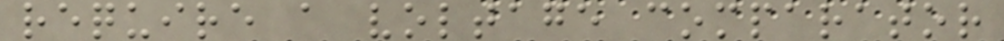require a voltage comparator
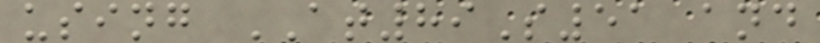using AT89S51 and
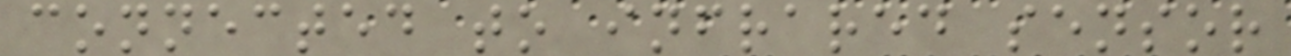connected to infrared sensor
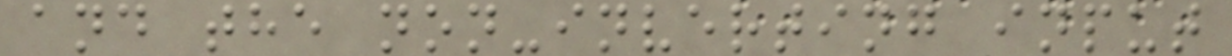and the non-inverting input
